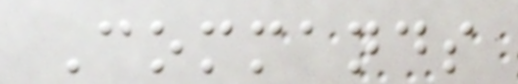Commands
